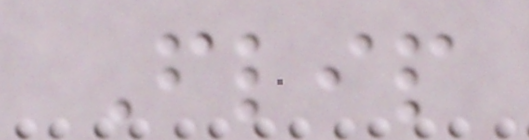Flip
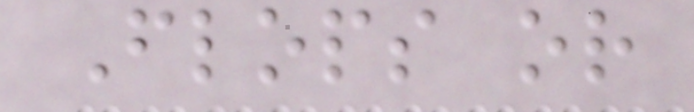Flops or
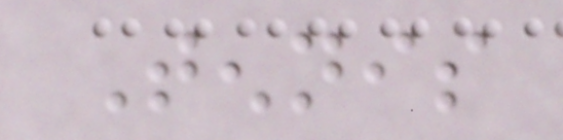Tennis
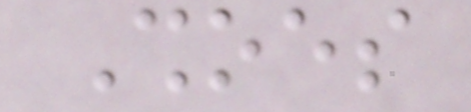Shoes
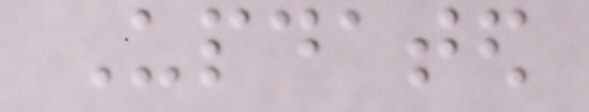Updated
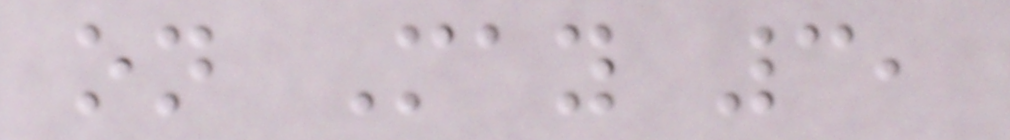on May 3,
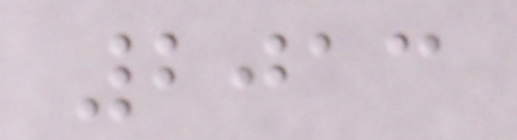2013
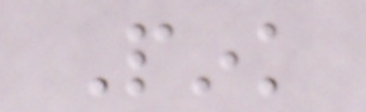Pink
